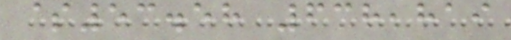$53.58 638,819
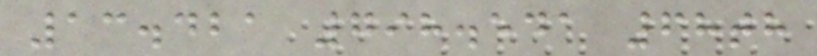13.421 798.541 68th
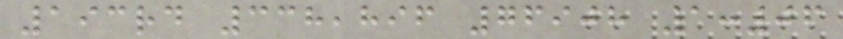193rd 338,896 76908 1:06
